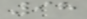98
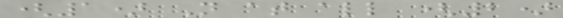(1) Not at all (2)
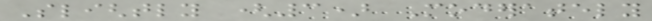Slightly (3) Moderately
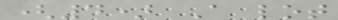(4) A lot
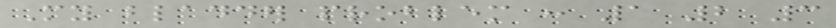My bladder problem : 1 2 3
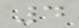4
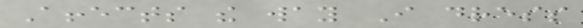Affects the way I dress
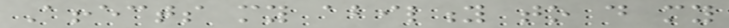Affects my ability to do my
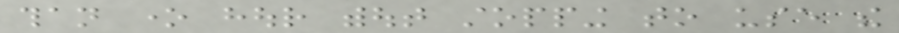than one hour without stopping to use the
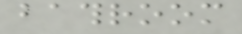bathroom
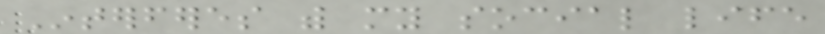Interferes with my social life
